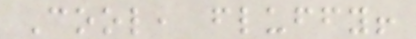Cool, fluffy!
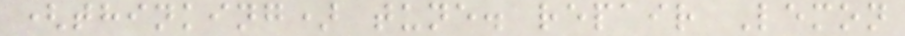(thinking) tune. repair Lemon
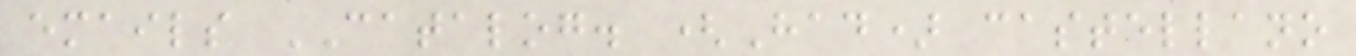emails CATALOG. (Had) castellano
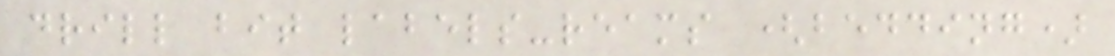drill bit labels-reams (bedding)
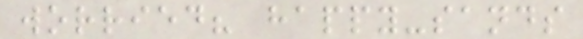worried? happy-sands
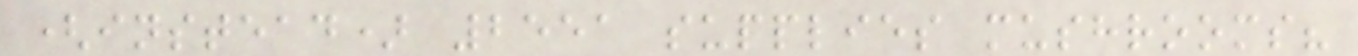(instead) 2551 supplies mushrooms?
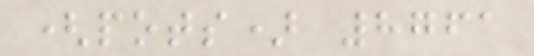(pots) 8761
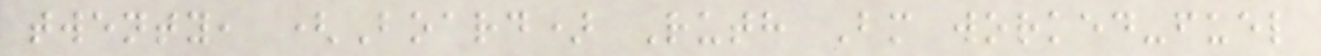twenty, (Board) Ruth Bm worked-fuel
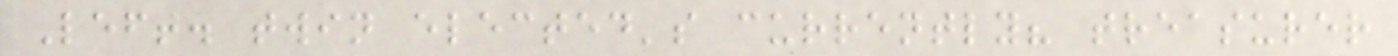Left. twin elected's currently? treasurer
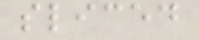sliced
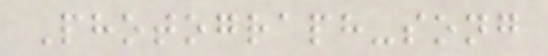Photograph-song
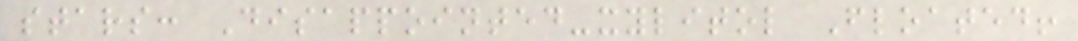stars: Disappointed-xylitol Floated!
